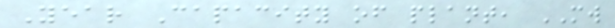Year Capacity of plant, MW
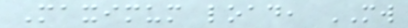Maximum load, MW
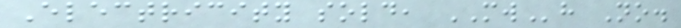Electricity sold, MWh No.
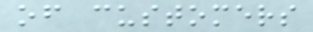of customers
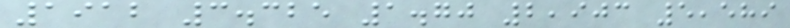1912 3.325 1.70 2,903 5,589
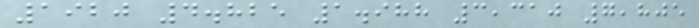1920 4.825 1.988 3,310 7,805
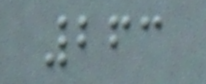263
